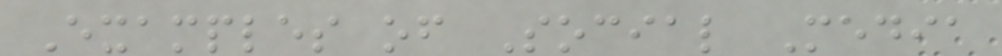Examples of Social Media
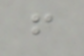f
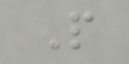P
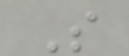S
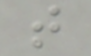t
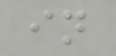in
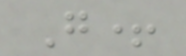G+
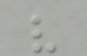v
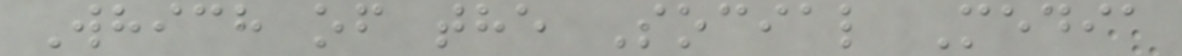Which of the Social Media
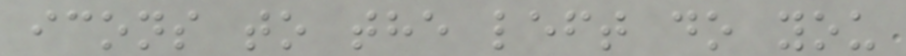icons to the left do you
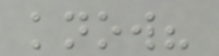know?
